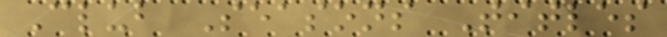Club Seasons Titles
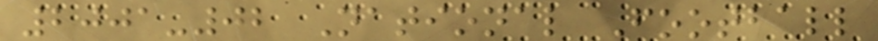2001-02 National Football
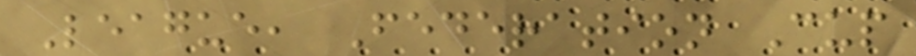League, Federation Cup
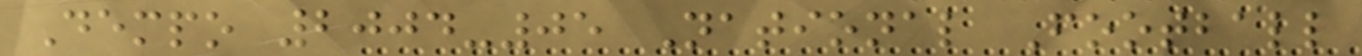Dempo 2004-05 National Football
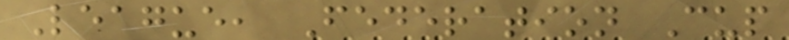League, Federation Cup
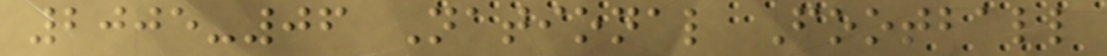2005-06 National Football
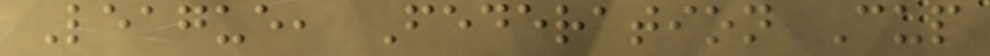League, Federation Cup
